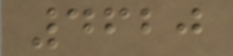4620
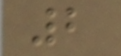2
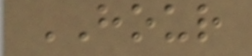HOUR
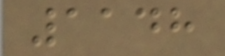1148
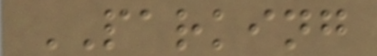PARKING
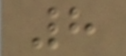8
